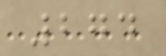274
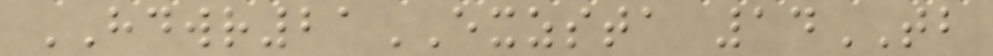HDWR21EXZSTA 14TB
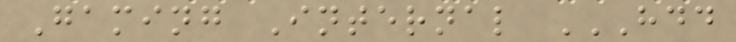Gaming Internal HDD
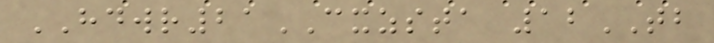HDWR21CXZSTA 12TB
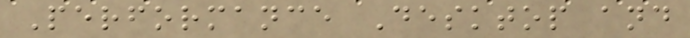Performance Desktop and
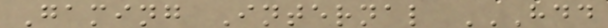Gaming Internal HDD
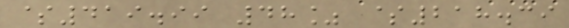$419.99 48% $218.39
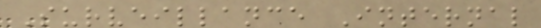Surveillance Internal
